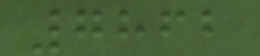7862
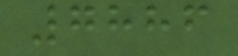7886
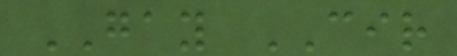GAY CIR
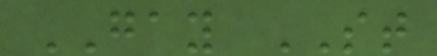GAY ST
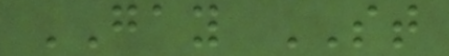GAY ST
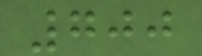700
